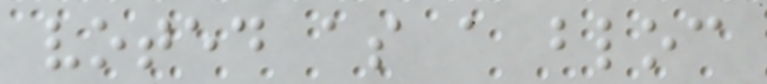voted as a bloc
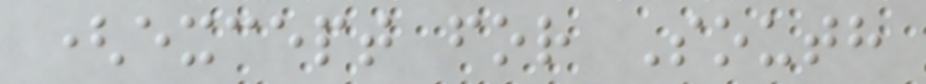(except for South
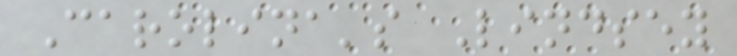Carolina's Lindsey
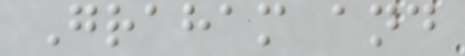Graham and
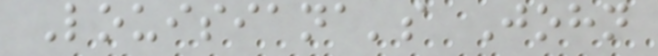Louisiana's John
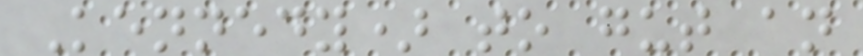Kennedy) to gut an
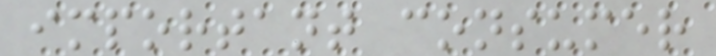important consumer
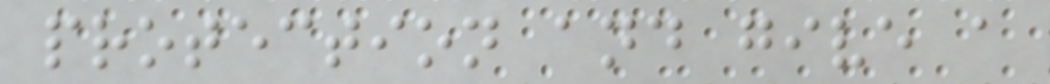protection and give a
